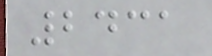2431
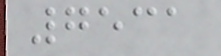7531
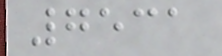7531
